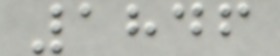1846
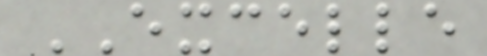EXCELLE
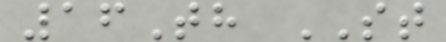16Th ST
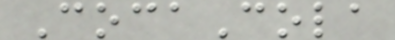CocaCola
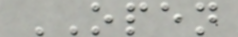OPEN
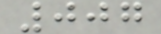007
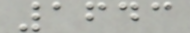1643
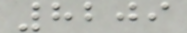8209
